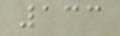133
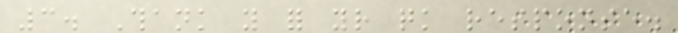3. Thank you for your quick response.
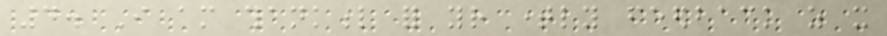4. I am thankful for your timely feedback as it
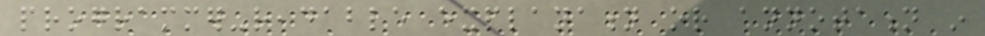programmer-readable explanation or annotation in
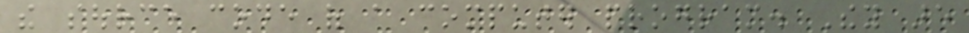the source code of a computer program. They are
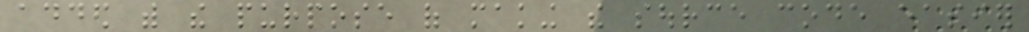added with the purpose of making the source code easier
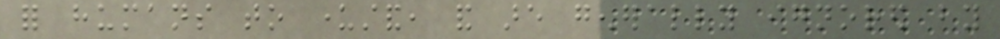for humans to understand, and are generally ignored by
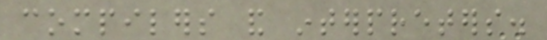compilers and interpreters.
